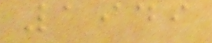1949
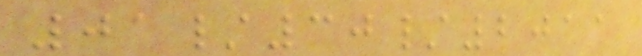01/30/2011
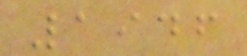1946
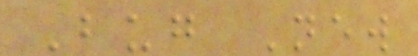Bug New
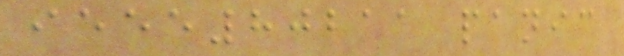ieee80211 panic
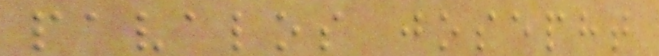pavalos josepht
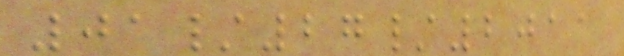01/27/2011
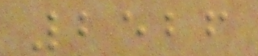2526
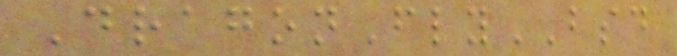DragonFlyBSD
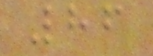86
